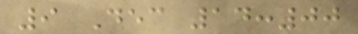9 Dec 14:00
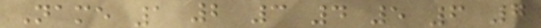Name 1 2 3 4 5 6 7
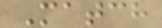Match
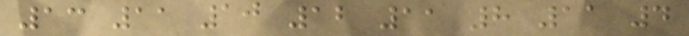13 11 10 12 11 8 11 4
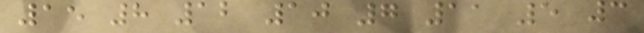15 8 12 10 7 11 5 3
